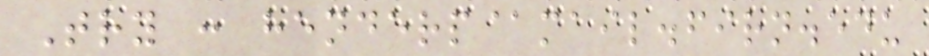Try : henderp@mail.firn.edu
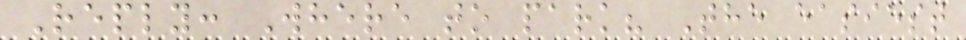Reply: Where to park? The easiest
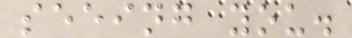seeing you.
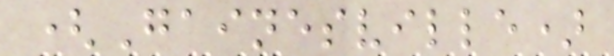(Gainesville)
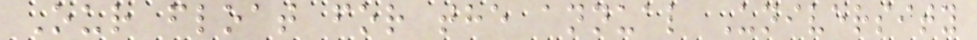Our float for the annual University
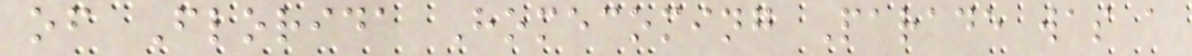of Florida Homecoming Parade was a
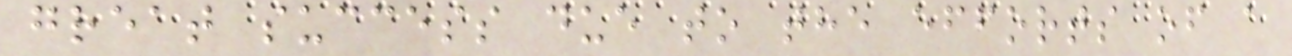great success due to the efforts of a
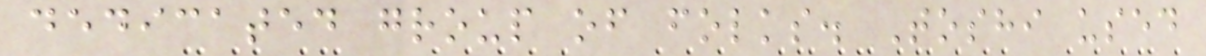dedicated group of folks. Toshi used
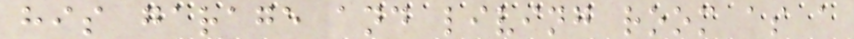his garage and living room as a
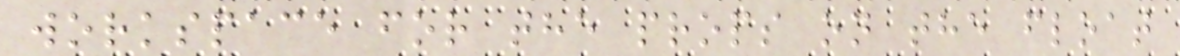workspace for the props on the float
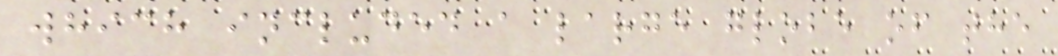which included a large globe of the
